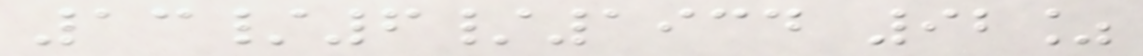13/6/1934 92%
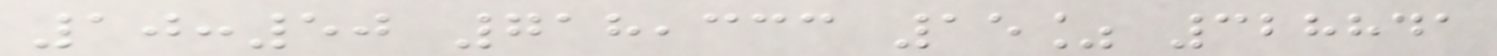10:50 718,333 15% 328841
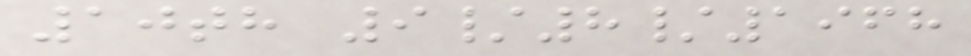10th 9/8/1968
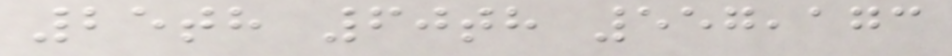25th 60th 557,173
